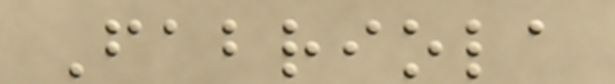Fabriola
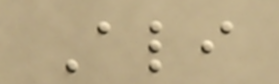Ali
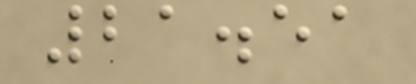21.51
